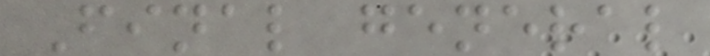Final general
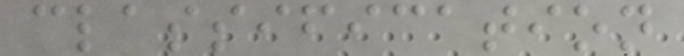classification
